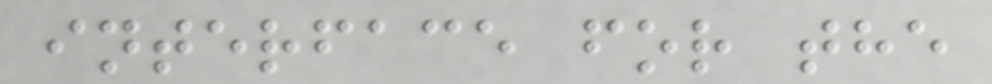interface for the
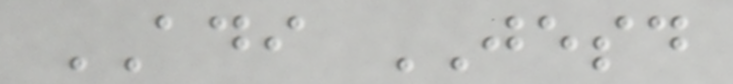ADI JESD
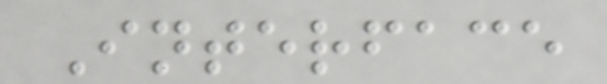Interface
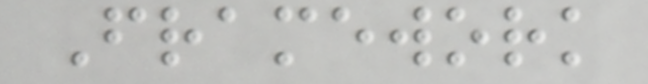Framework
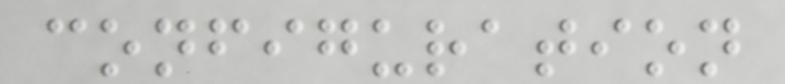configuration
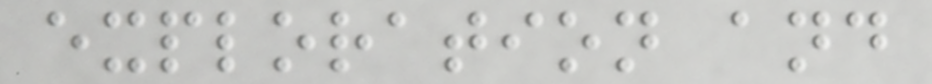exploration and
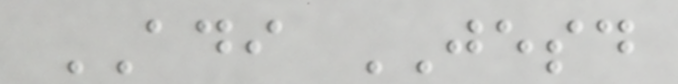ADI JESD
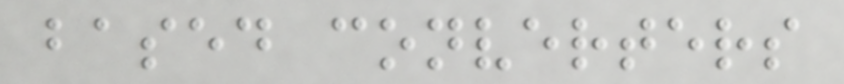based converters
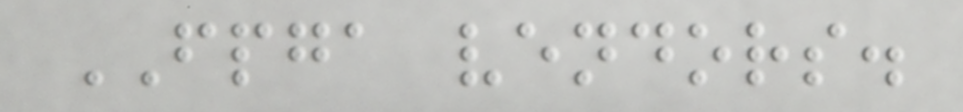FPGA vendors.
